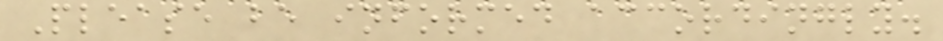Please be informed accordingly.
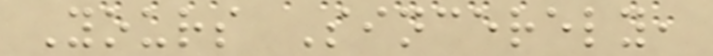Yours Sincerely,
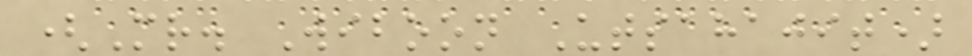(Mr. Wiboon Utsahajit)
